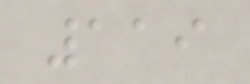119
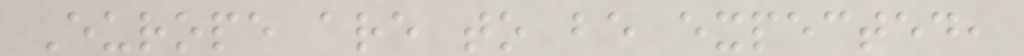Europe are to be expected,
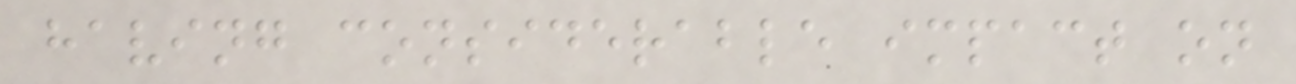having considerable impact on
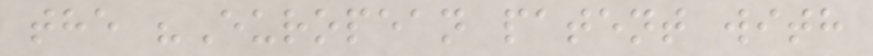the "European patent with
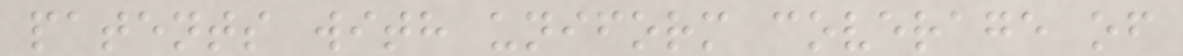patents with uniform coverage of
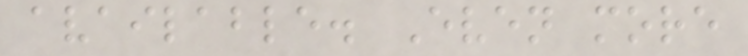available. Even more
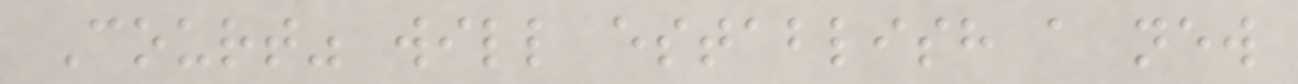Court" will establish a new
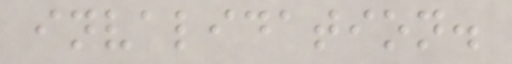invalidation.
